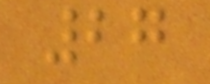27
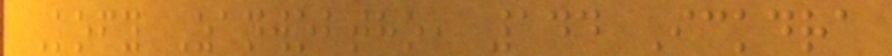Kofy Zanwobtho, 144 Ickdra
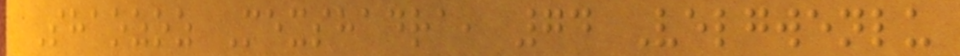Shaozoz Mexshadra, 74 Velgwenlu
